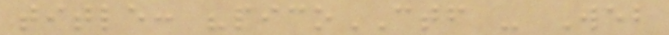title: "picoCTF - Web
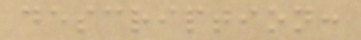description:
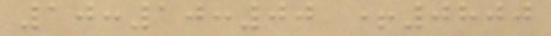10:10:00 +0800
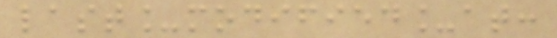last_modified_at:
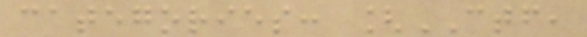categories: [CTF,
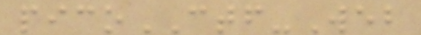picoCTF-Web
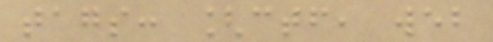tags: [ctf, web
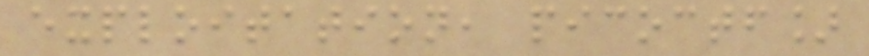exploitation, picoctf]
